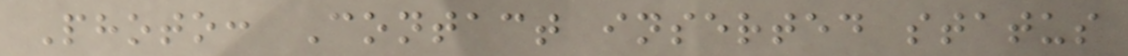Photo: Contact inserted status
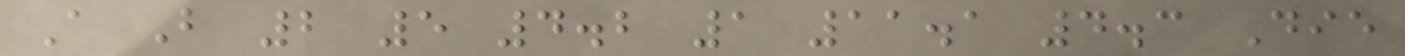A B 2 5 4.2 1 11.1 4.3 Die
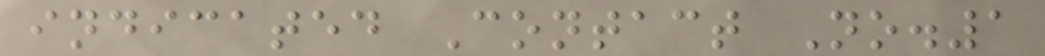indicated Contact No.1
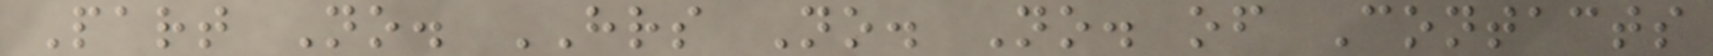Part No. HRS No. No. of Contacts
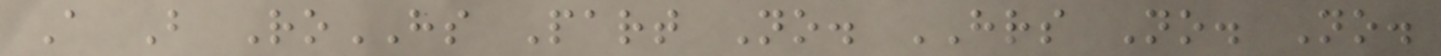A B RoHS Part No. HRS No. No.
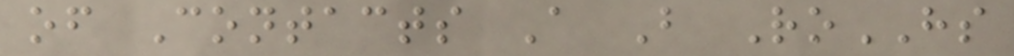of Contacts A B RoHS
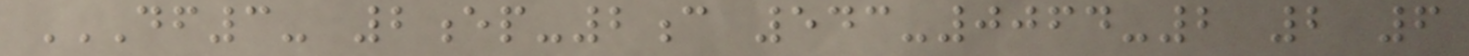DF3- 2EP-2C 543-0064-2 2 6
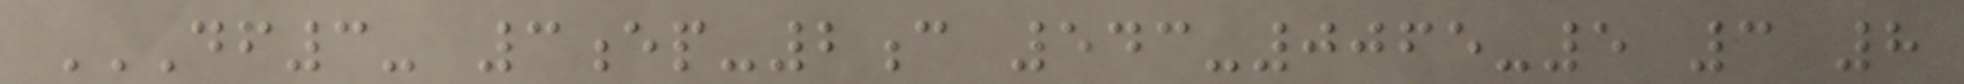DF3- 3EP-2C 543-0065-5 3 8
